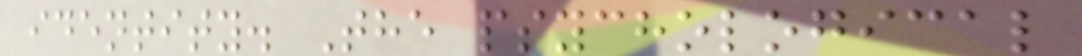identity. The psychological
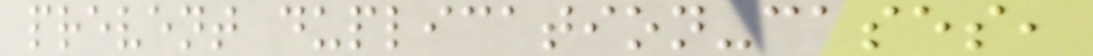prevent duplication-cases,
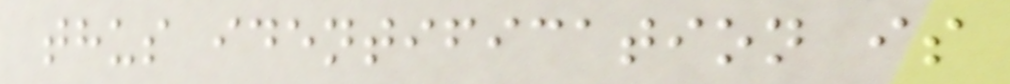thus identification is
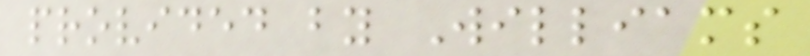provided by Williams
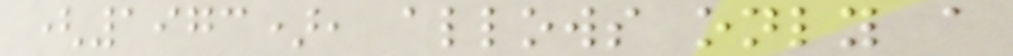(1973), allows only a
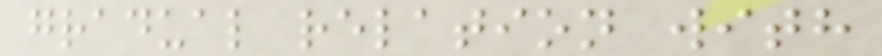gradual relation with
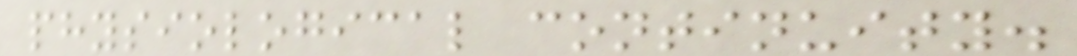physiological continuity.
